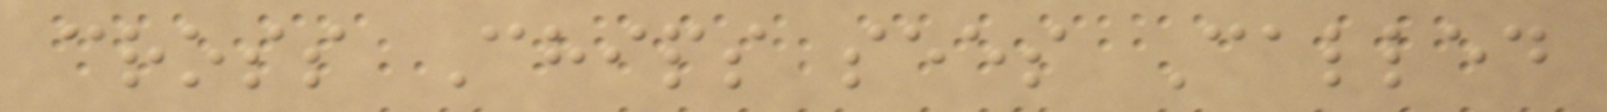cross Chips sees Called
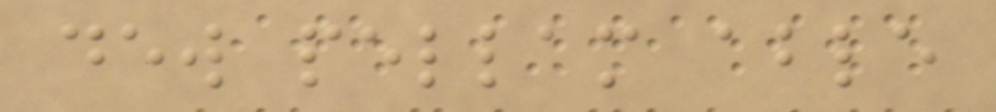dew pellam able
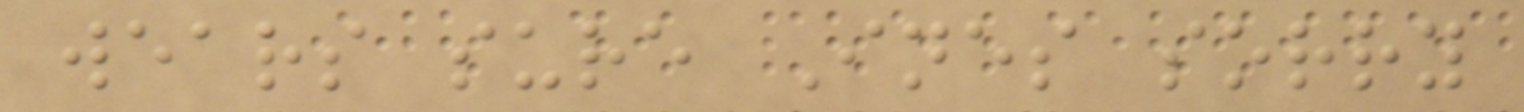wears sure Ines sorry
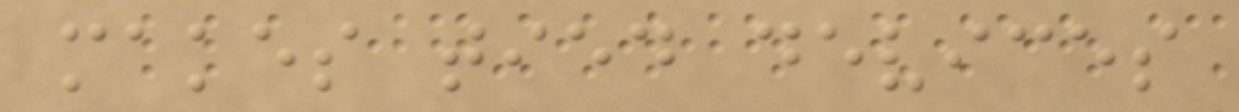makes tied devices
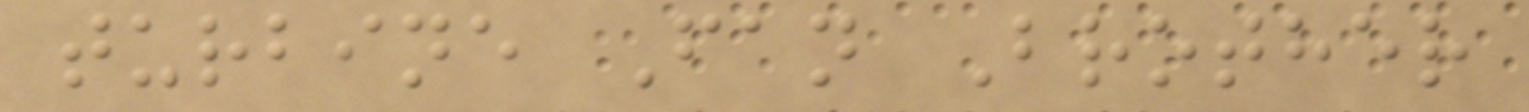turbine Fan Brother
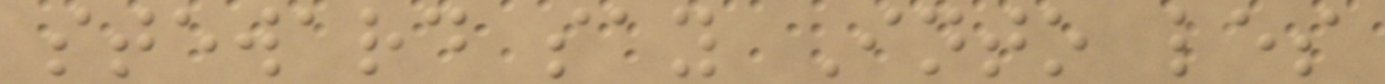steward say Into les
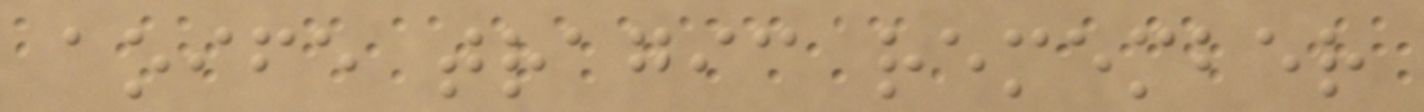aoife tragic remember
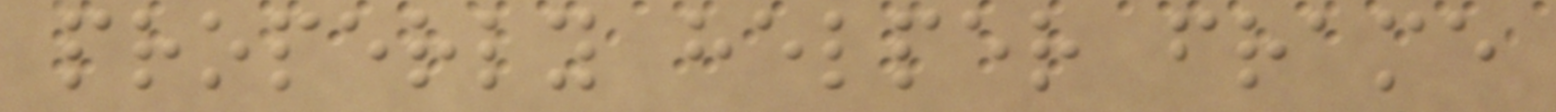properly helper frame
